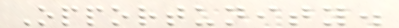Opportunity.
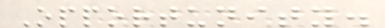Opportunity.
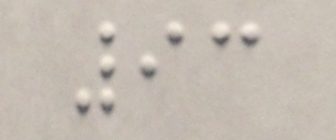93
